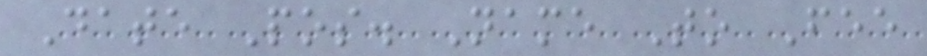Date Pos. Name To Fee
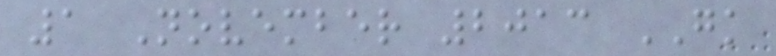1 November 2013 GK
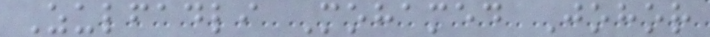Zulfadli Mohamed Johor
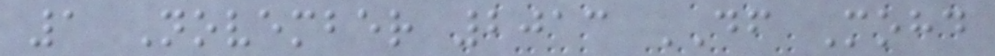1 November 2013 DF Mohd
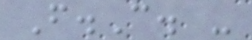F.C. -
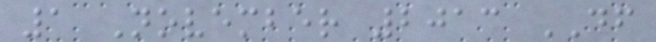1 November 2013 DF
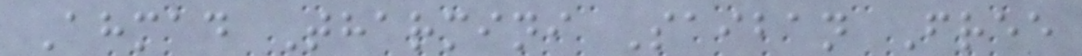Ahmad Tharmini Saiban Free
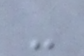-
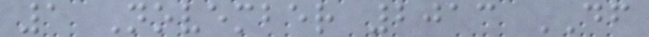1 November 2013 DF
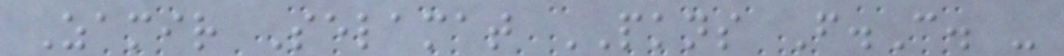Zamir Selamat PKNS F.C. -
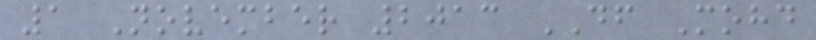1 November 2013 DF Mohd
